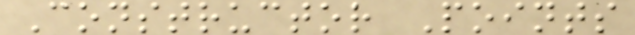Constructor Points
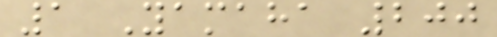1 Yamaha 200
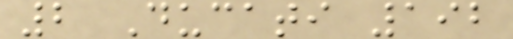2 Ducati 192
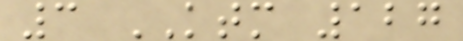3 KTM 127
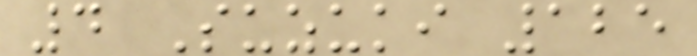4 Suzuki 125
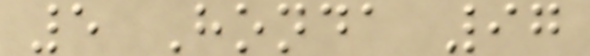5 Honda 97
